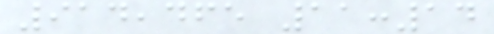914,465 11:14
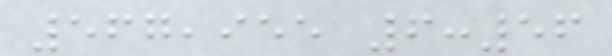567,955 6:56
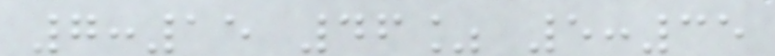7:15 46% 5:35
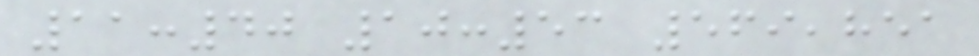11:40 10:53 569,851
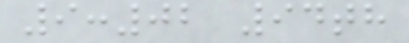9:02 94th
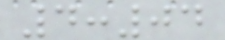4:04
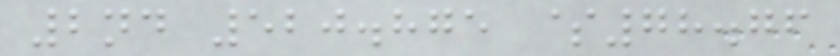2nd 520.875 $78.76
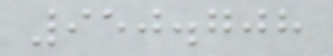950.708
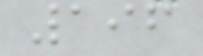196
